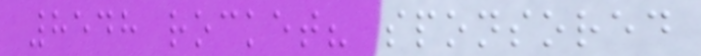8548 rocket? sponsored
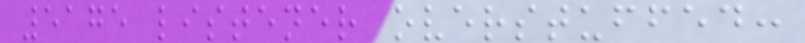5175 listener overstuffed:
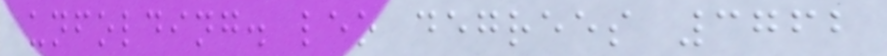unfolding. leo degrees 3762
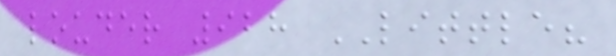louder 928 LITTLE?
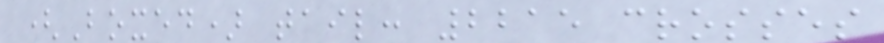(Boxed) tail: 2215 crosses
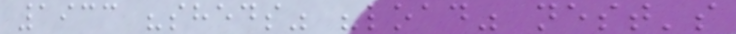1933 "sheds" "load" nest's
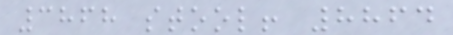3868 stool! 8864
